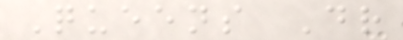Queens Dr
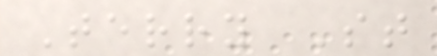Terry St
